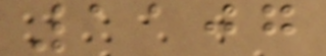1107
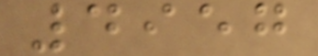4957
